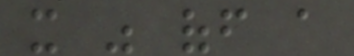it was off a
